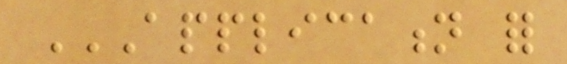APPLICATION FOR
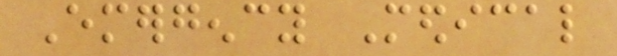Emergency Medical
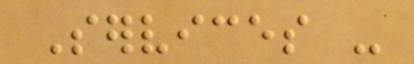Services -
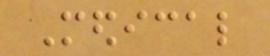Medical
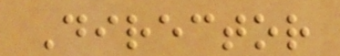Director
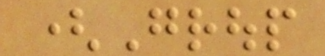(Group
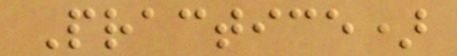Practice)
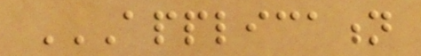APPLICATION
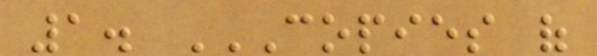1. COPIES OF
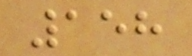158
